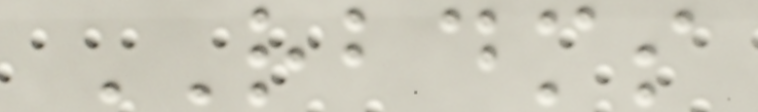RBDMS
